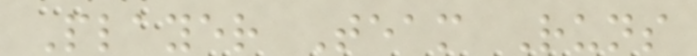Player Team Runs
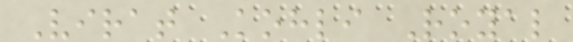Virat Kohli Royal
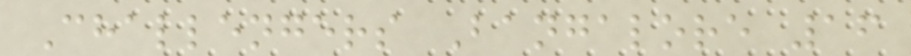Challengers Bangalore 16
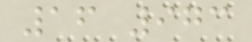16 973
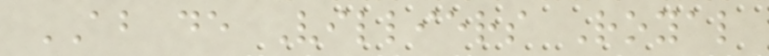AB de Villiers Royal
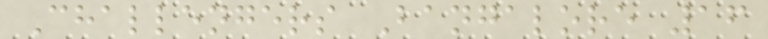Challengers Bangalore 16
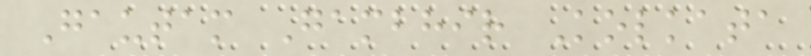Gautam Gambhir Kolkata
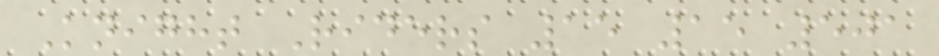Knight Riders 15 15 501
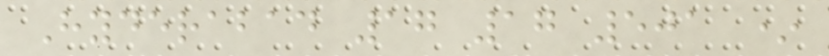Hyderabad 17 17 501 *
